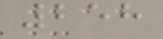258
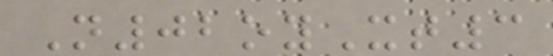N02oyXt3
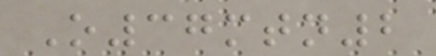O37mtn2
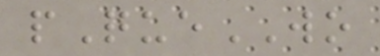pQueWO
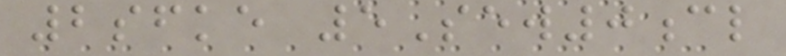2sfke 5Sew0cl
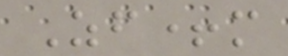Zf+m
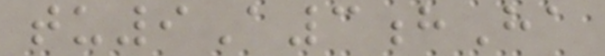tu9A3hHa
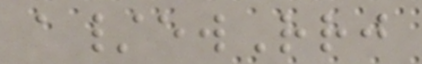a/ewRrj
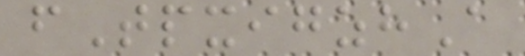fTpxigzhA
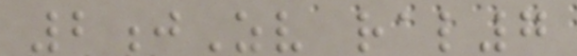2jZv ral7
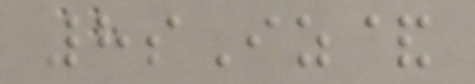8sIz&
